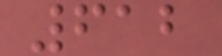612
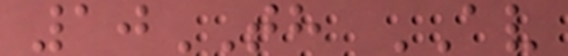10TH AV
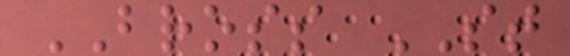BROSS ST
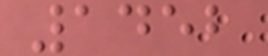1452
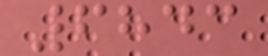6843
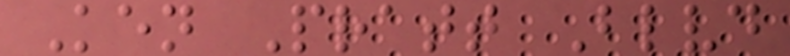Ken Pratt Blvd
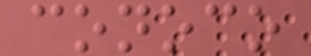conoco
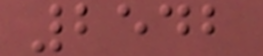2542
